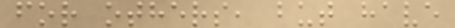for others, but have
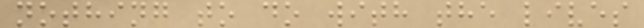nothing to do with the lives
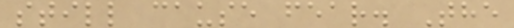still cause fear. The
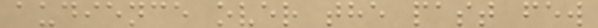audience over the past few
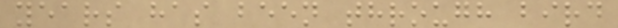years has been through bird
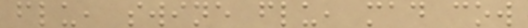flu, swine flu, mad cow
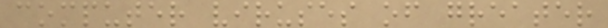computer viruses of greater
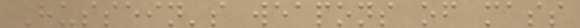Hussein's weapons of mass
